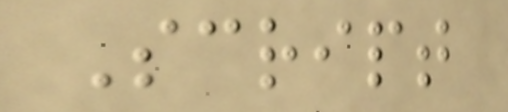Script
